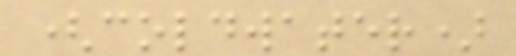(coldwater)
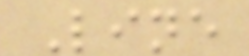Line
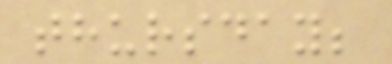thursday;
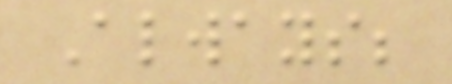Always;
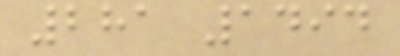281 1494
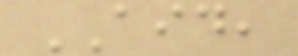AID,
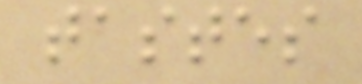tastes
